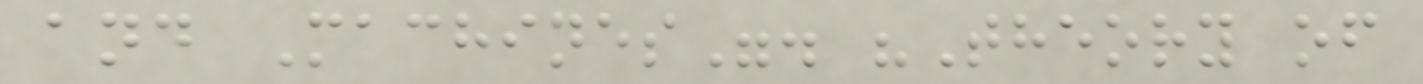and Machines". "Theory of
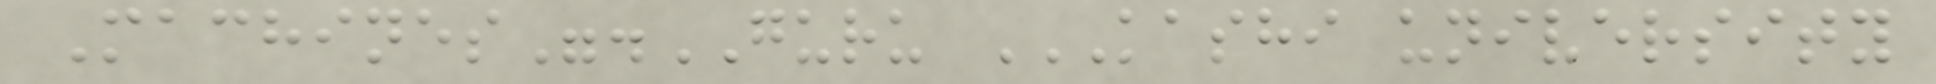Machines".GURU KASHI UNIVERSITY
